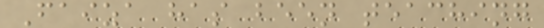Faiza has been teaching
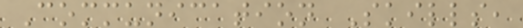Communication Skills,
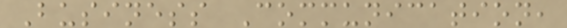Business Communication,
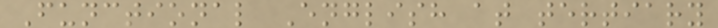Functional English at tertiary
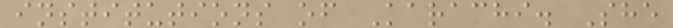institutions of Karachi. She
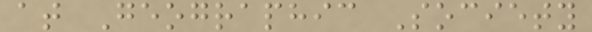at Geographic Society
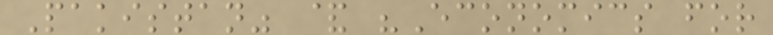Pakistan" & "Economics for
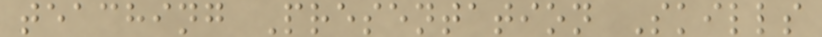teaching Presentation Skills
